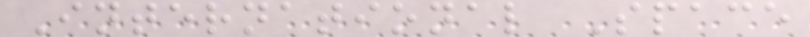International Space
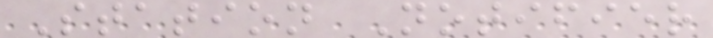Station Notifier
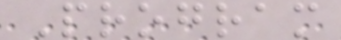Program
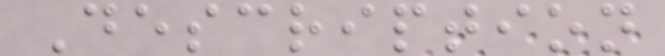Description
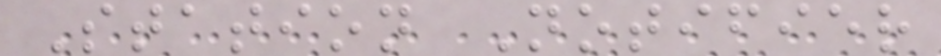Station Notifier
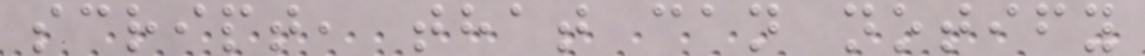script, that can notify
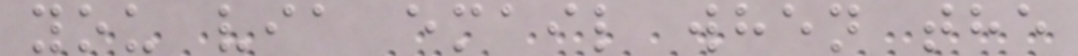you via email when the
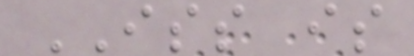ISS is
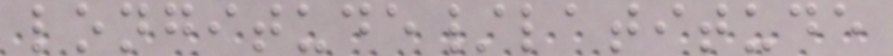longitude/latitude
